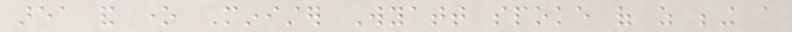area and one Minister Wyatt spoke of as being a
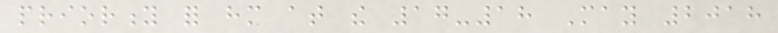priority for him at the 17-18 May 2018
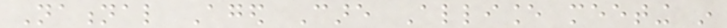National Aged Care Alliance meeting in
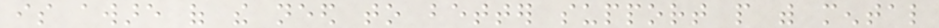is aware of the need to better support people with mental
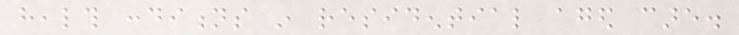health conditions in residential aged care.
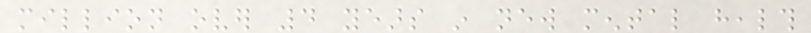million over 4 years in new mental health
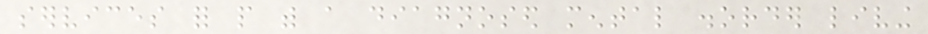services for people with a diagnosed mental disorder living
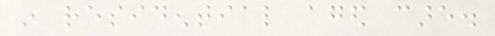in residential aged care.
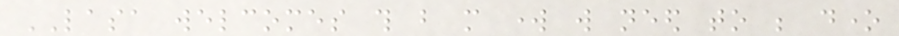LASA welcomes this but more work will need to be done
